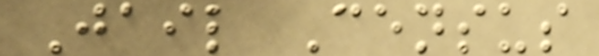Jail Census
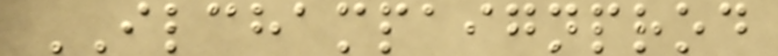ILCHAMPAIGNPROD
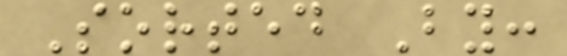Sorted By:
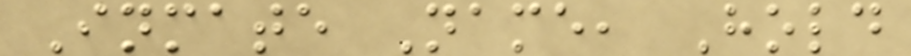Inmate Name, Hold
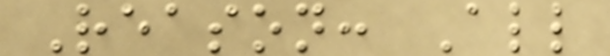Reason: All
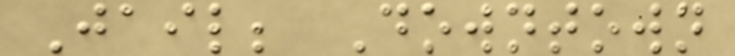Jail; Downtown
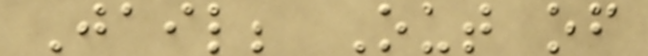Jail; Out of
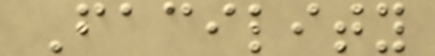Facility
